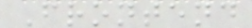Frontend
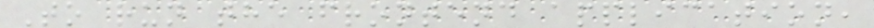To run the frontend application,
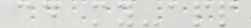cd my-app
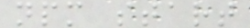npm start
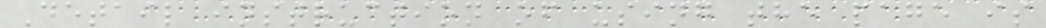Detail instruction of using the page is
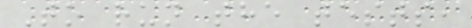To run the tests,
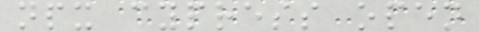npx cypress open
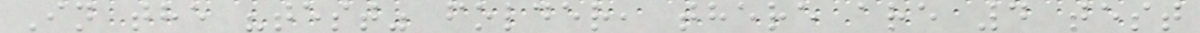In the "test" folder, there are 4 test
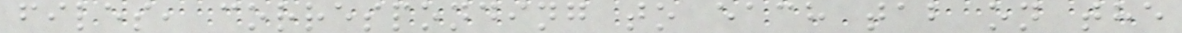files, corresponding to each tab on the
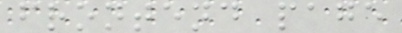frontend page
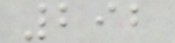292
